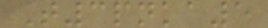T3pnka5
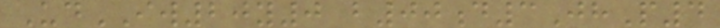UdIW20y0 b00d3JhP4
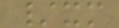/xm
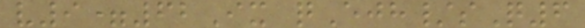v9=62Ix qEjh/sQ6
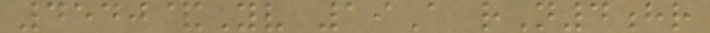4540&Yv 19A rN4hr
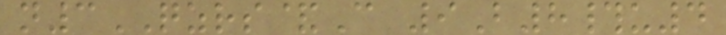n3QZRS&C 9B8#u4
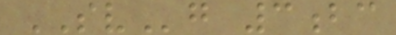SVg 3bc
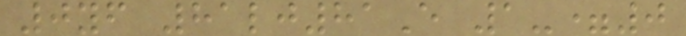0yf 81lj81E 1-=0
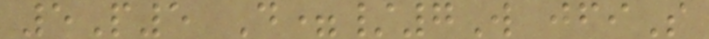5P5 D=/7W jfiS
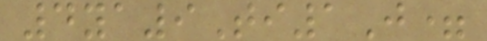4ya9Ti1J=
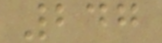247
